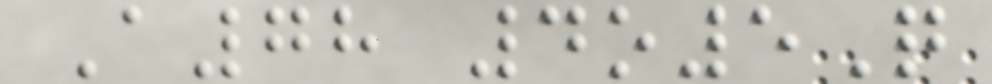A78 4o5Q
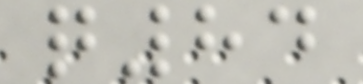q84
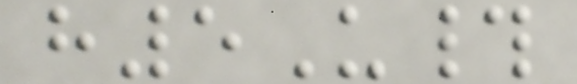h5U#
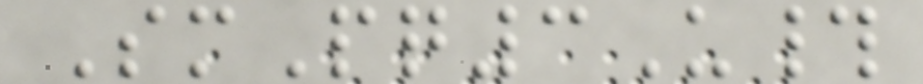SmPq3U#
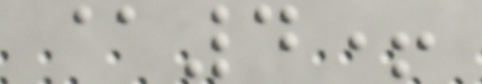@4+
